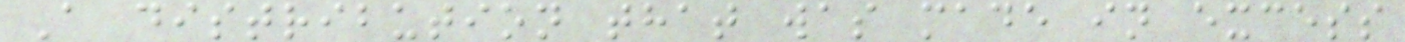A distribution that was made in excess
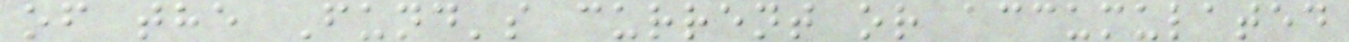of the Fund's current or accumulated
